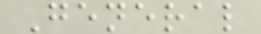General
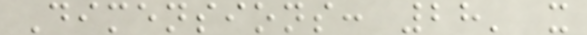Dimensions: 28' x
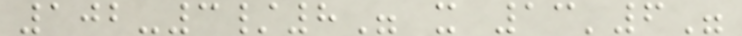102-3/8" x 13'6"
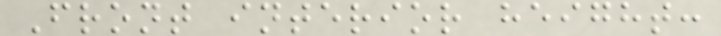Front interior height:
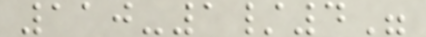110-1/4"
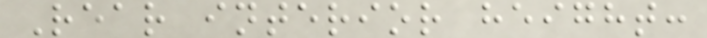Rear interior height:
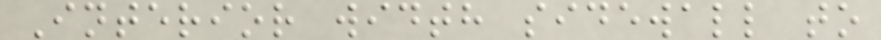Interior width sidewall to
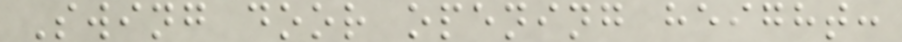Swing door opening height:
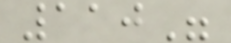110"
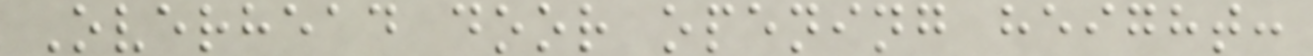Overhead door opening height:
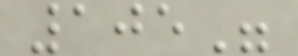105"
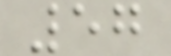57
